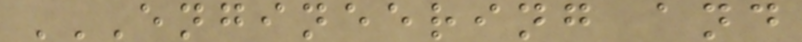ENGINEERING AND
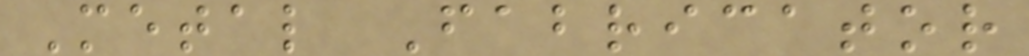Metal Fabricator
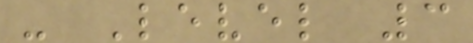- Level 3
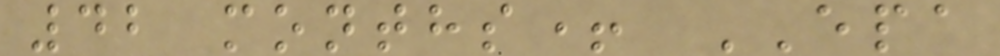42 months+ EPA
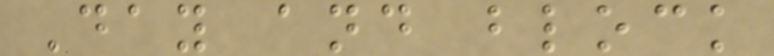Day and block
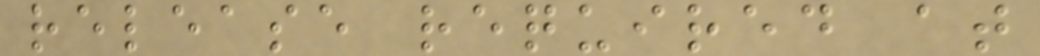release required at
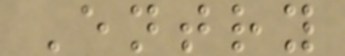Entry
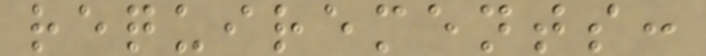requirements:
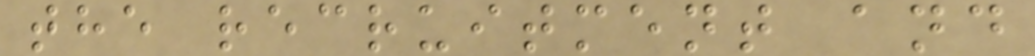the recruitment and
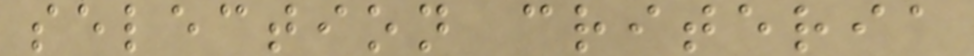selection criteria
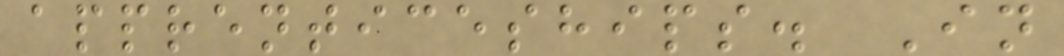apprenticeships. In
